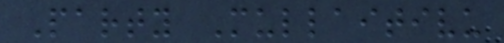Party Mullaitivu
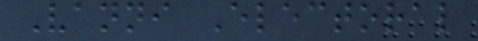Vanni Electoral
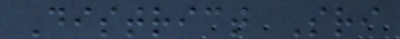District Sri
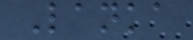Lanka
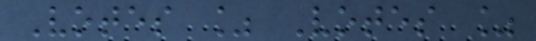Votes % Votes %
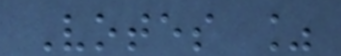Votes %
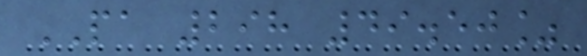PA 298 49.50%
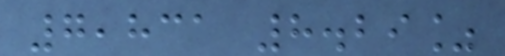7,831 8.29%
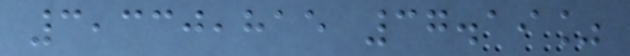3,330,815 37.19%
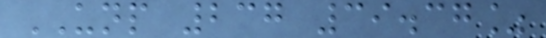UNP 237 39.37%
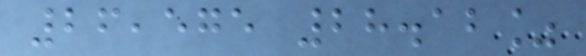26,575 28.12%
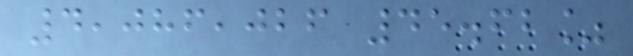4,086,026 45.62%
